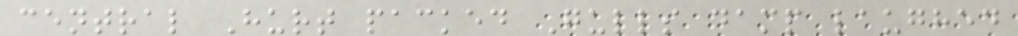central Hurt packed Gulls damp laughed
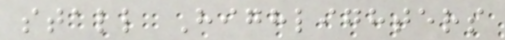stall Highlighters
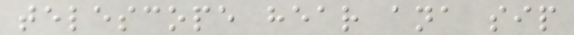telescope hear ana sip
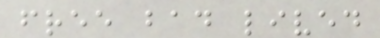free bad lived
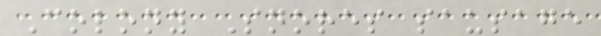Colony Snores sausage
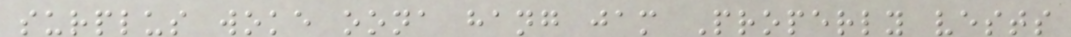surplus woke oona hang jam Properly vests
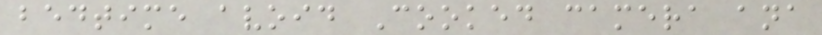bedtime avoid Cooked camera ana
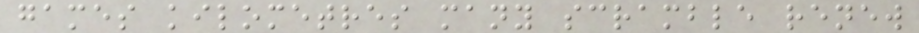games kilometres many scramble renew
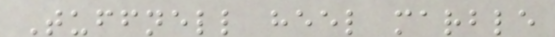Tuffnell heel marble
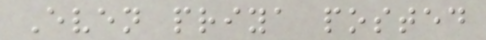Even priya posted
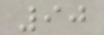90
